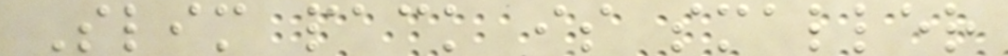Slim pack is smaller
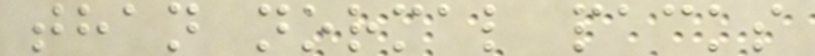than normal packs
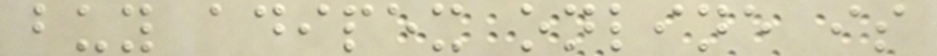buy adipex online is
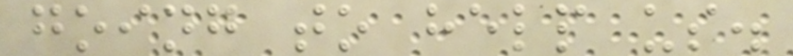going to help us.
